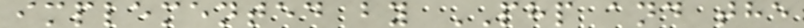implemented by PHP and the
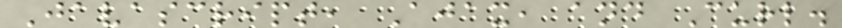Javascript, Ajax, and Curl.
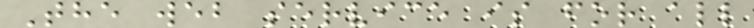The web service is for all
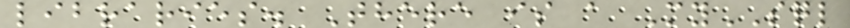libraries. There is a MySQL
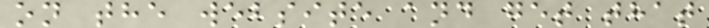on the website and get that
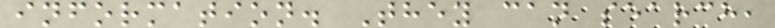information. They can search,
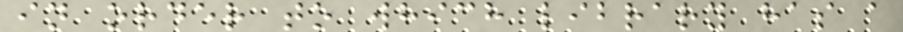in order to which library has a
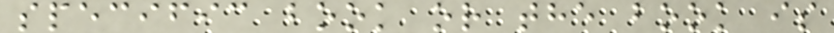specific book or the book is
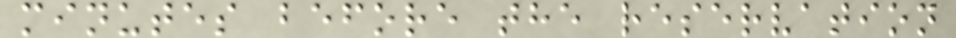minutes before the reservation
